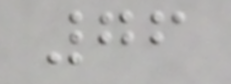76
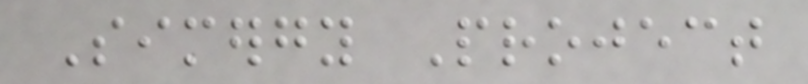Simergy Project
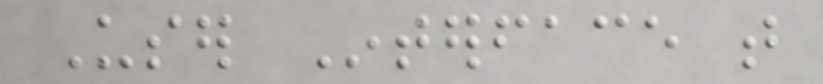User Interface that
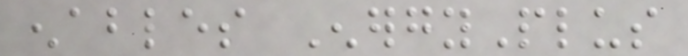enables EnergyPlus
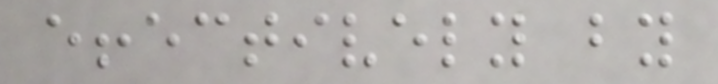effectively by
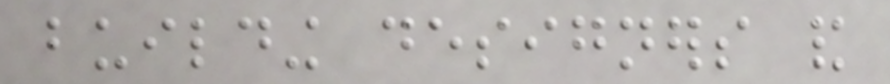building designers and
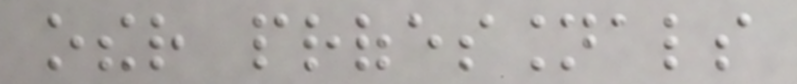other professionals
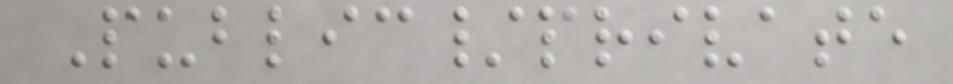Public/private
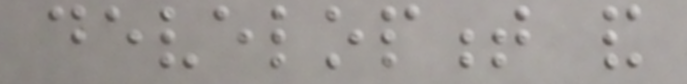development and
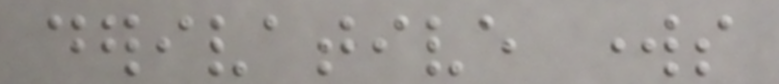derivative works
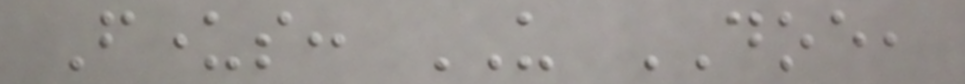Funders: US DOE,
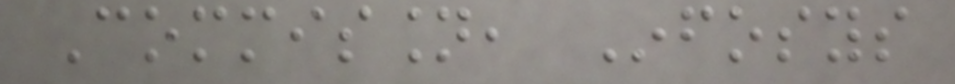Commission, Infosys
